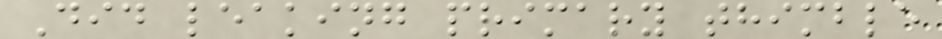Did leaking primary thimble
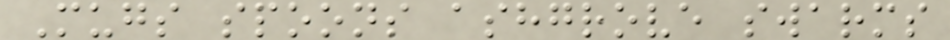Mugs spoons ashgrove swarms
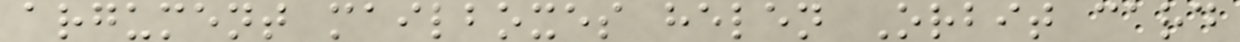argument mailboxes helen Orbit card
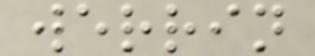werrin
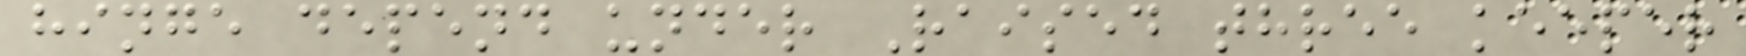hinge depend under Raised three keeper
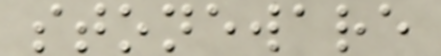stoneware
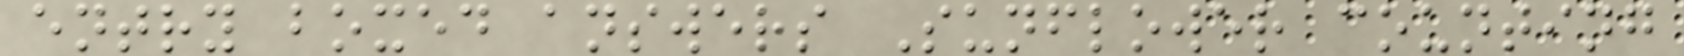entry boxed answers Sunflower counting
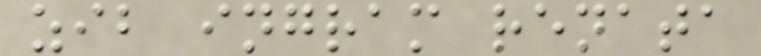zib ingram renata
